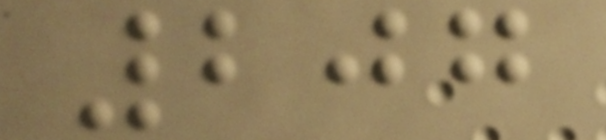207
